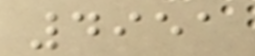4951
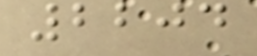2204
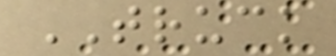TRUCK
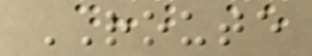ROUTE
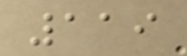119
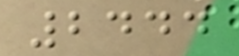2444
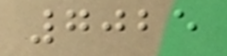7025
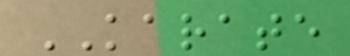KARATE
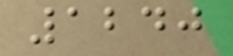1240
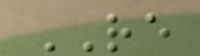RE
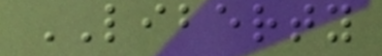LIBERTY
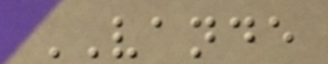VANDE
